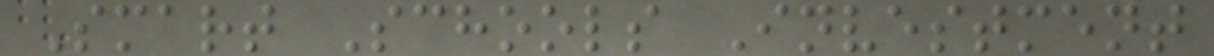Smart Schools Investment
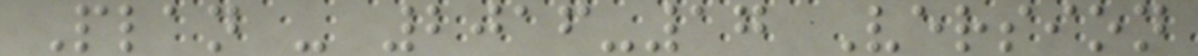Plan - 2016-17 Version
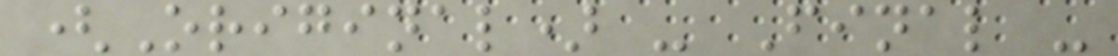(Original) - Final -
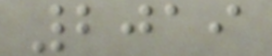2019
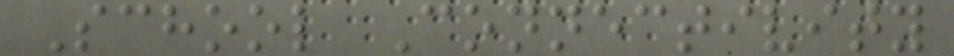School Connectivity
